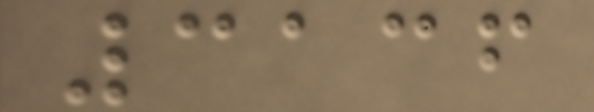3136
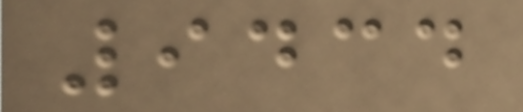9434
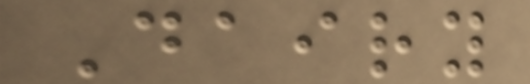Dairy
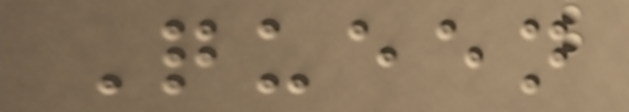Queen
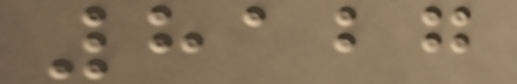8127
